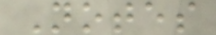Notes
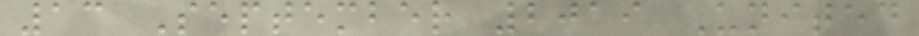13 September 2019 United
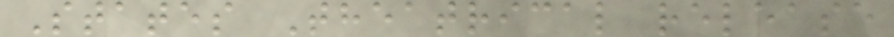States Theatrical release
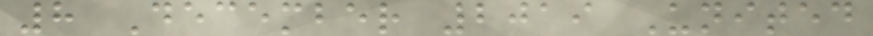8 December 2019 United
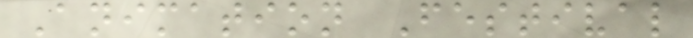Animation Festival
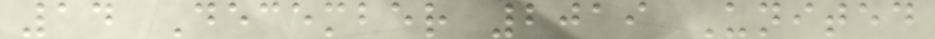14 December 2019 United
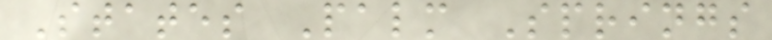States Palm Springs
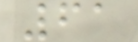61
